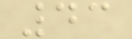43
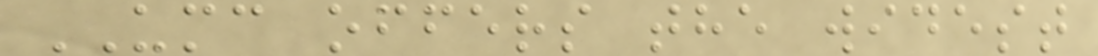UMC offers the widest
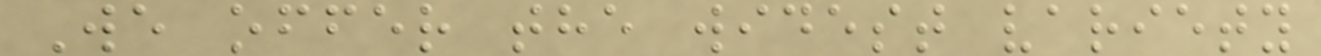We offer the widest variety
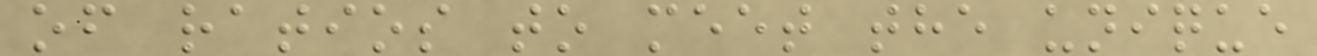of ratios to meet the unique
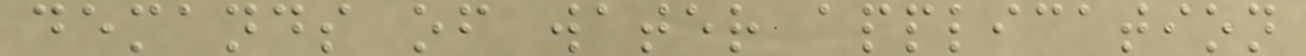demands of water application
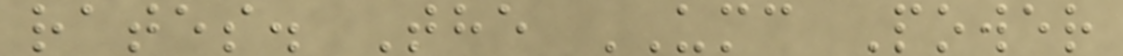rates. The UMC Power
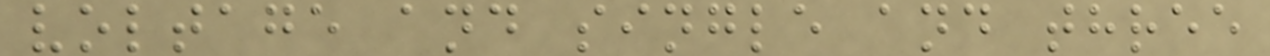voltage and single and three
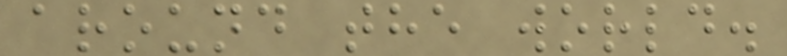around the world.
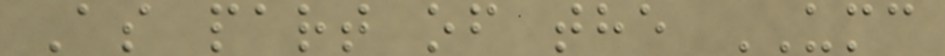As part of the UMC
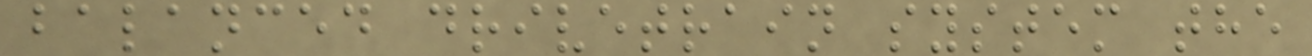balanced drivetrain system the
